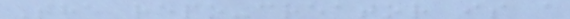The repo-creator is a
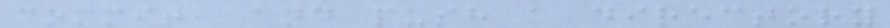commit, and push a directory
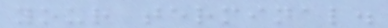your terminal.
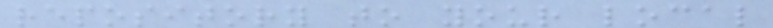repository to your local
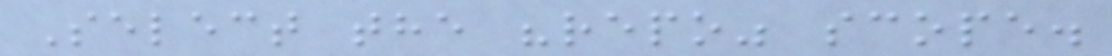Select the "repo" scope.
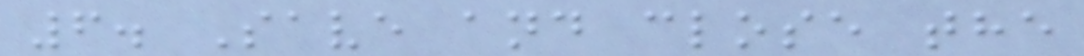6. Save and close the
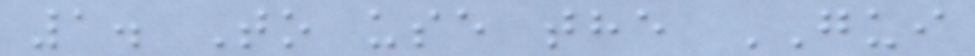1. To use the GUI
